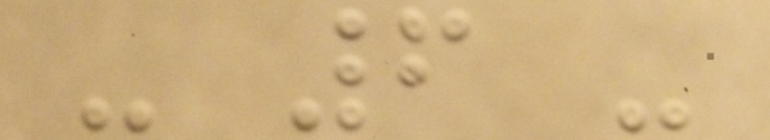- 6 -
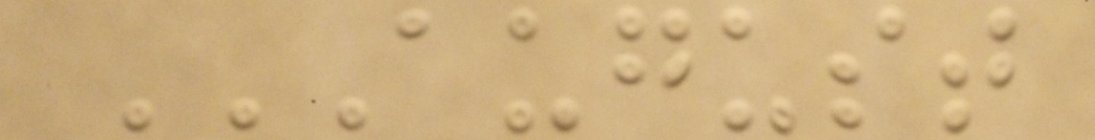AUGUST
